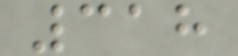318
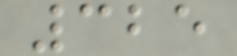325
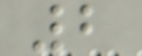2
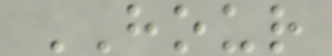HOUR
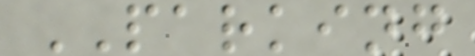PARKING
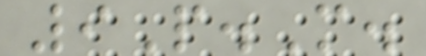9P.M.
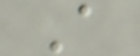A
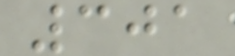301
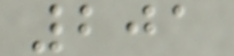201
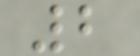2
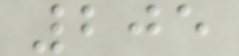205
